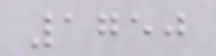1750
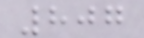807
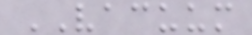VACUUM
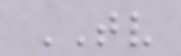TV
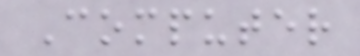Computer
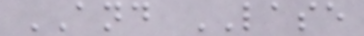AND LASE
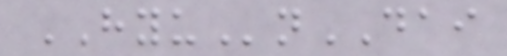HYUnDAI
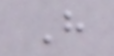H
